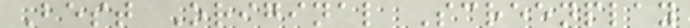Best Original Screenplay
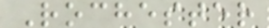Rochester
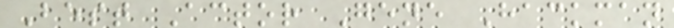Best Actor Gene Hackman
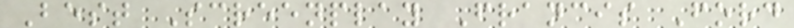Best Screenplay Francis Ford
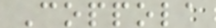Coppola
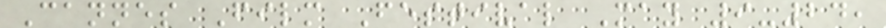Cannes Film Festival May 9-24,
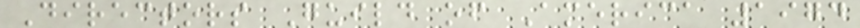Directors Guild of America 1974
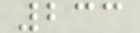233
